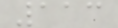113
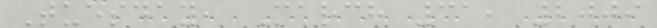Tuesday, March 31, 2009
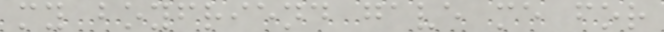my boyfriend gave me for
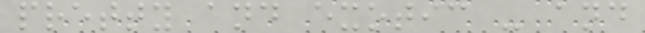pretty and exotic - and
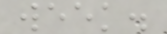week.
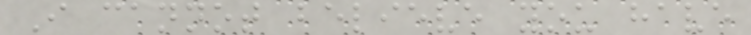I cannot believe you have
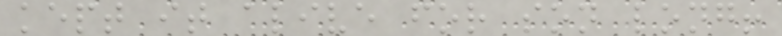kept it alive for son long!
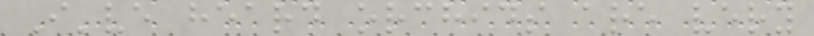I've heard orchids are very
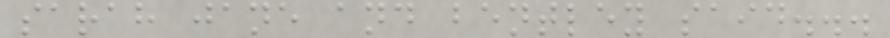sarah jane and bentley said...
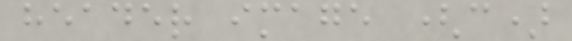header image (c)
